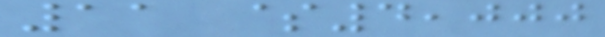11 $4,000
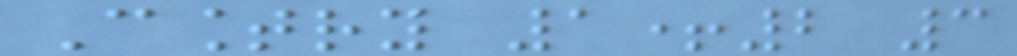Country 1+2 3
